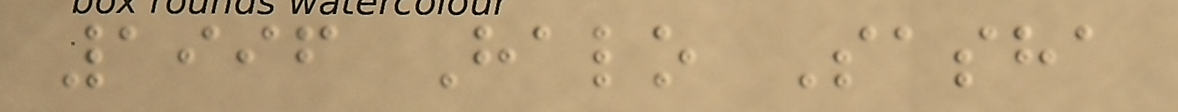1996 Halo Sasha
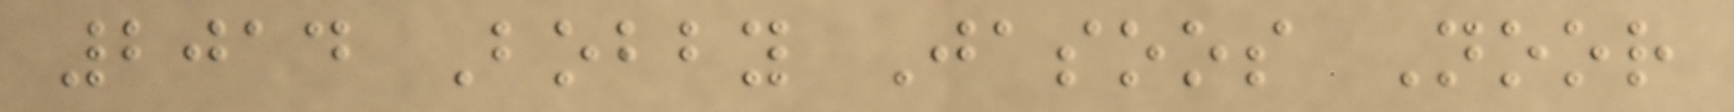2014 Bobby Jasoos Noor
